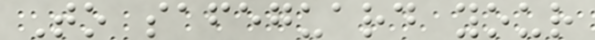To safeguard your
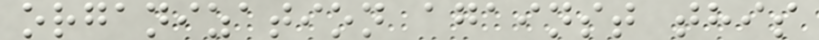organization against this
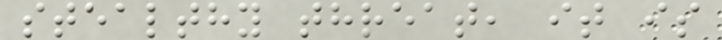stealthy threat, it is
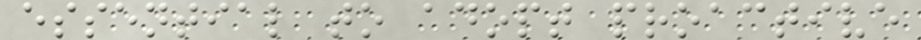essential to adopt proactive
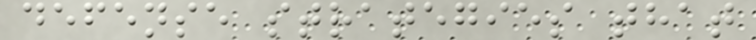defense strategies that
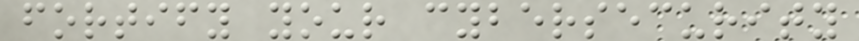fortify your cybersecurity
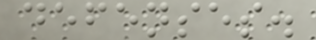defenses.
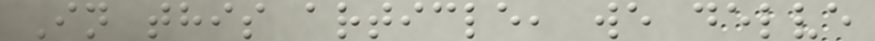In this article, we delve
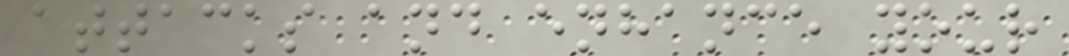attacks and enhance your
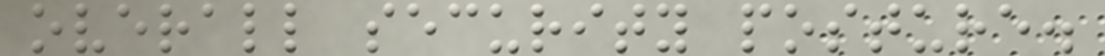overall security posture.
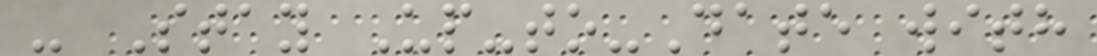- Stay Up-to-Date with
